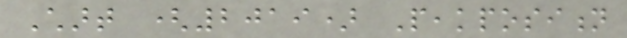Chart (2019) Peakposition
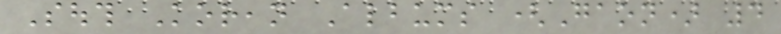South Korean Albums (Gaon) 4
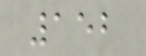152
